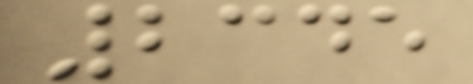2345
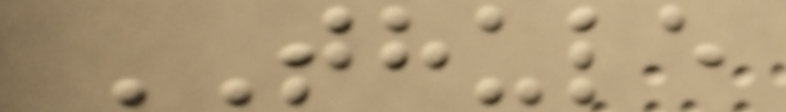THULE
